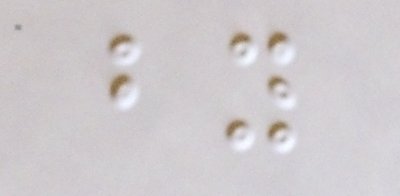by
